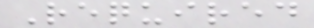Required
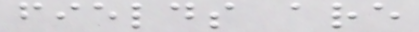fields are
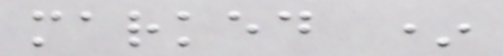marked *
